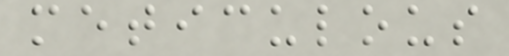meticulous
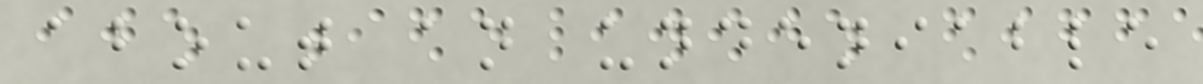about an undeniable
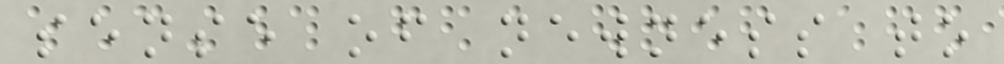sense of newness to
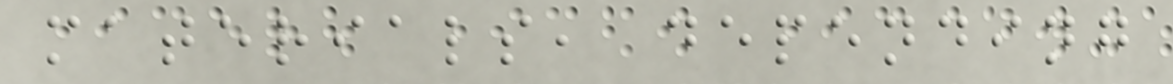materials, depending
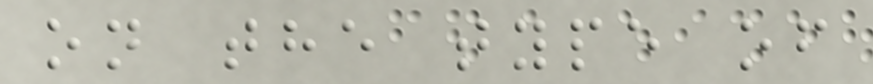on the type of
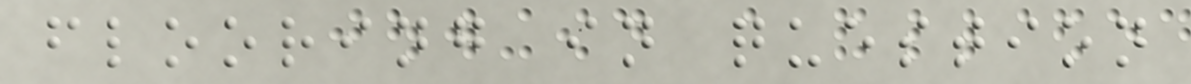flooring in question
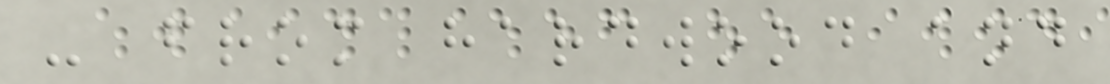- from hardwood and
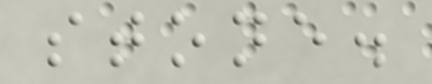stone.
